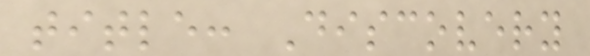title: Discovery
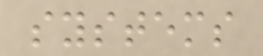systems
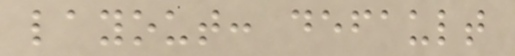layout: default
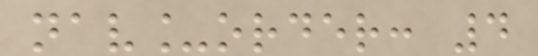nav_order: 4
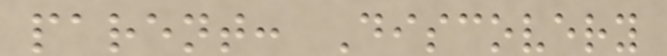parent: Discovery
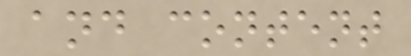and content
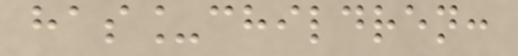has_children:
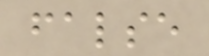false
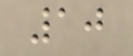10
